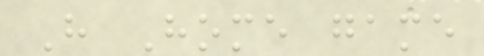H Home game
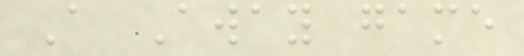A Away game
